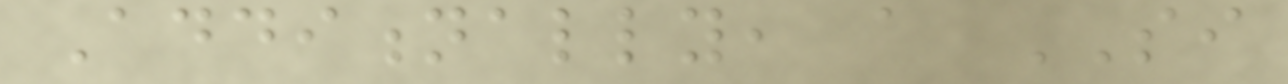Additionally, a SI
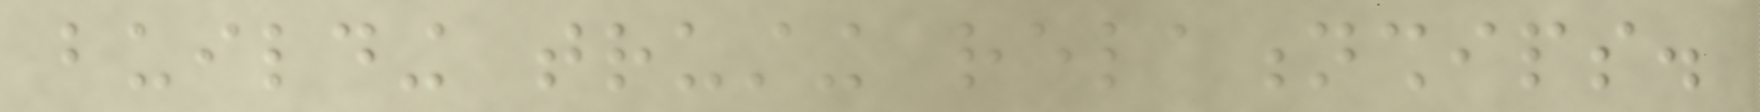building trusting relationships.
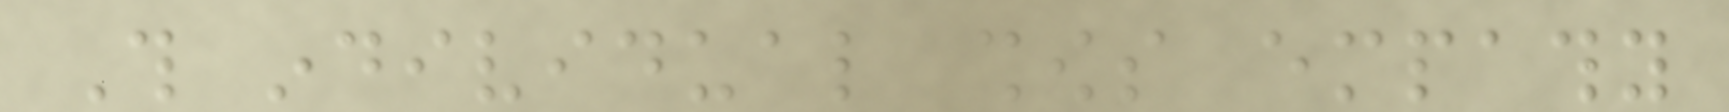This individual shows empathy
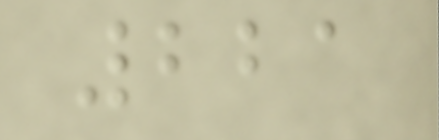221
